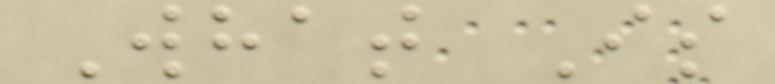What Is
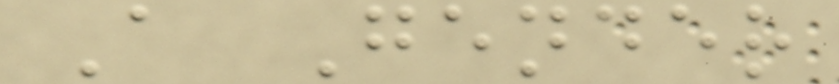A Gender
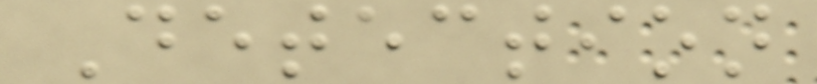Detection
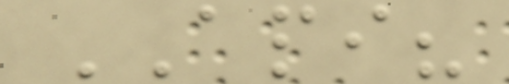API?
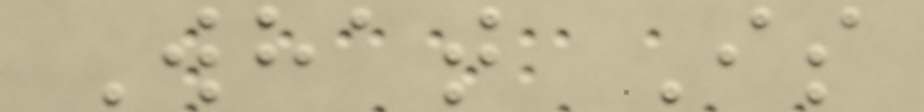What Is
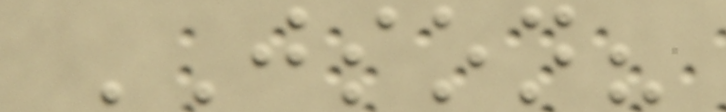JSON?
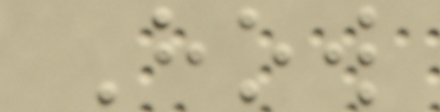How
